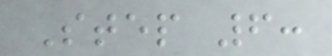Step 6:
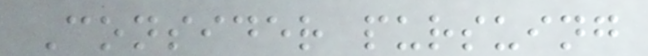Consider pursuing
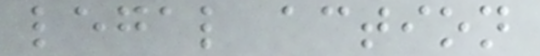legal action
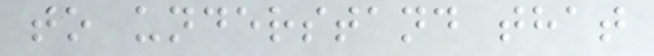to understand that
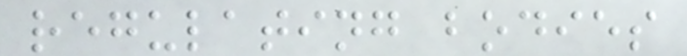regulating bodies
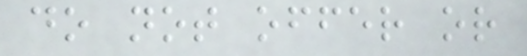do not offer or
